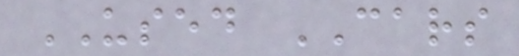USED CARS
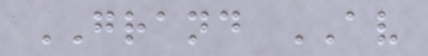GRAND AV
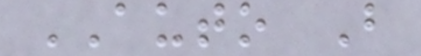AUTO B
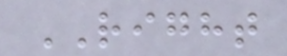RIGHT
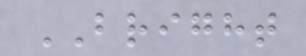BRIGHT
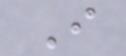I
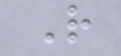R
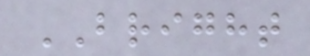BRIGHT
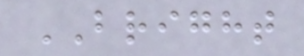BRIGHT
